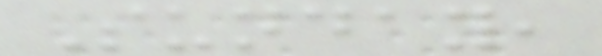Sunday,
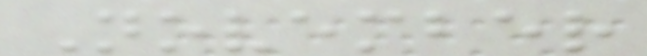November
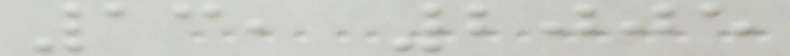13, 2005
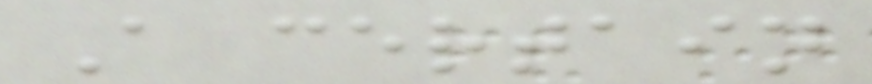A certain
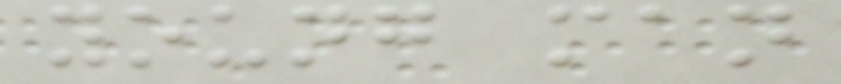young man
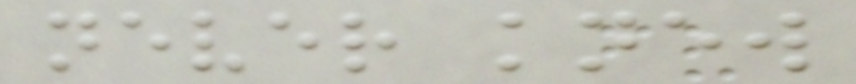never knew
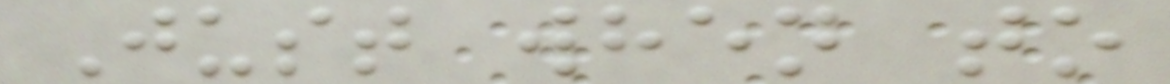Just when to
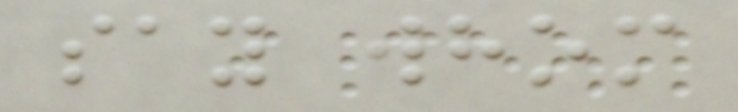say whom
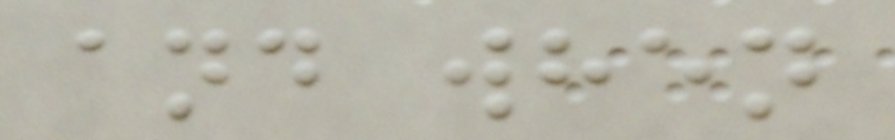and when
